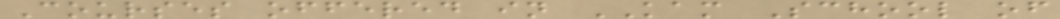Courses offered in KAM School of
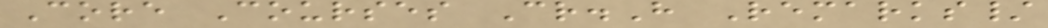Core Courses Cr.H Remarks/
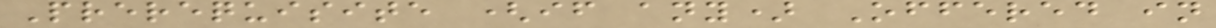Prerequisite (if any) Offered in
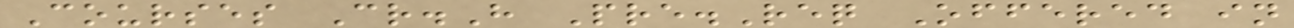Courses Cr.H Pre.Req Offered in
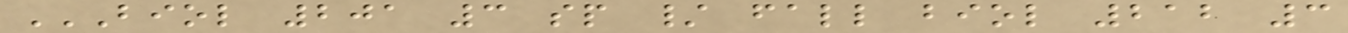BIOL 201 3 SP / FALL BIOL 212 3
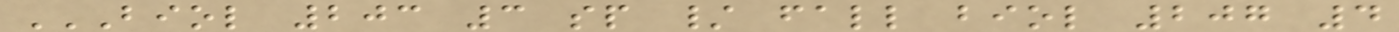BIOL 203 3 SP / FALL BIOL 207 4
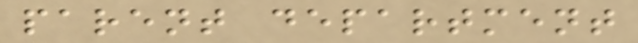parent department
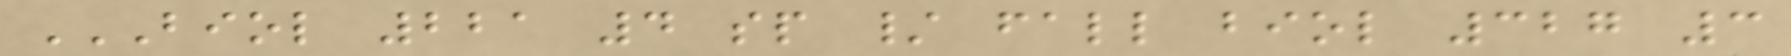BIOL 221 4 SP / FALL BIOL 327 3
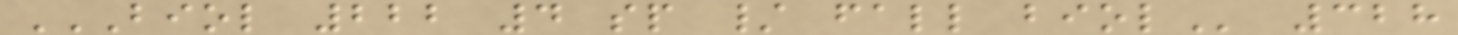BIOL 222 4 SP / FALL BIOL 328
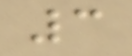3
